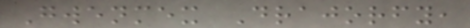Gwenmex Drajorfy,
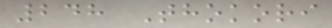248 Thokori
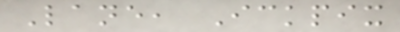Lane, Ickpix
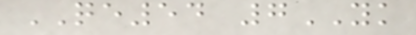QE54 7YK
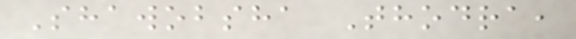Shawobsha Thodra,
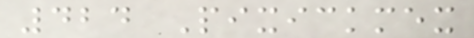424 Pixickmex
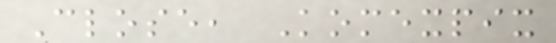Close, Komexpix
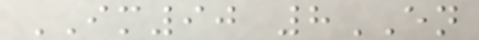IM90 8EN
